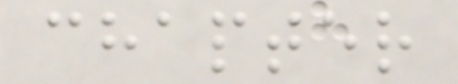chapter
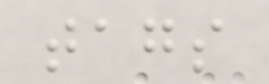tags
